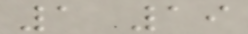1 19
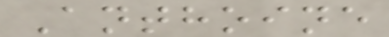Anthoine
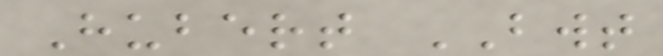Hubert BWT
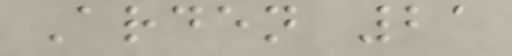Arden 21
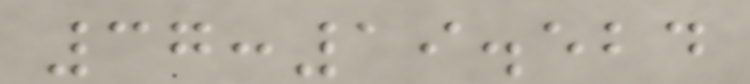37:19.524
